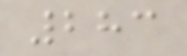283
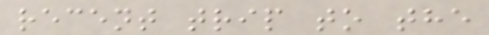recent trip to the
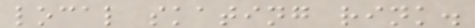local skating rink.
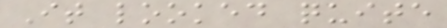It looked quite
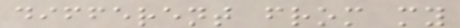different from my
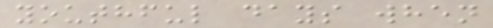youthful days when
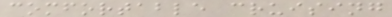comfortable cruising
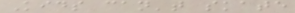Kids can't skate
